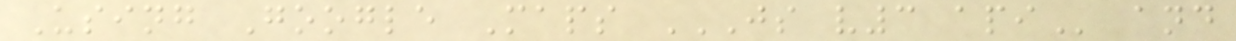Using Google Maps JS V3 API and
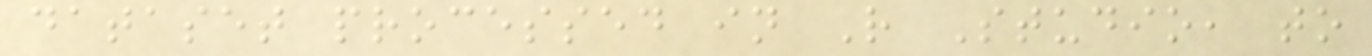dataset processed in R Studio, to
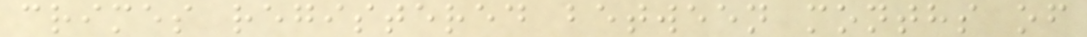crimes registered between months of
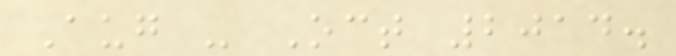Aug - Oct 2014.
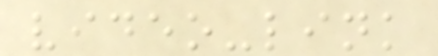video-link
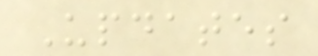Updates
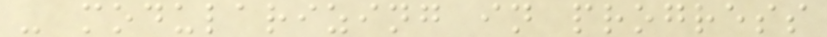- modularizing in progress
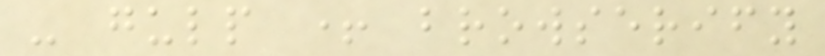- gulp + browserify
